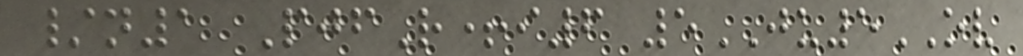/n1 PjfR+i6 5JU5OV
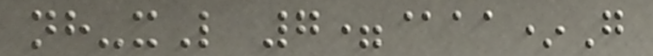nh-xL 7=@aa*G
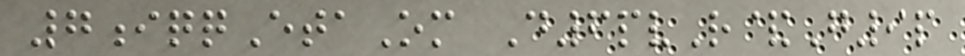7iqqEtaOm D6pvR&G9p
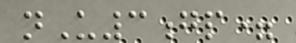nU3gp=
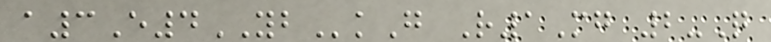a3E4YBkG R1Mg 2-Q
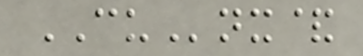CUnx&
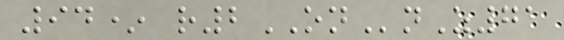94* r2ONnZ71
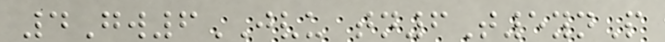4Gw6JVU tn6T5ynP
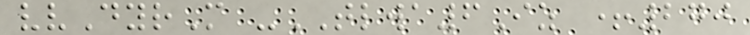vvDyrM -TLWA6Iz +270
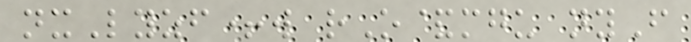nxLyzf+w rO&mgu nyF
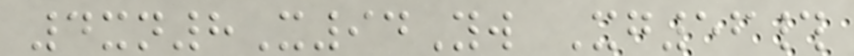4xn8X94Yw Xg56#
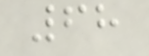68
